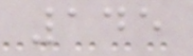145
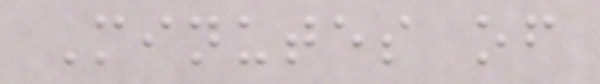Minutes of
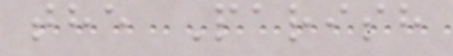the Parish
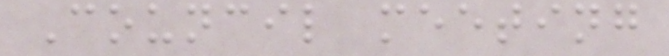Council meeting
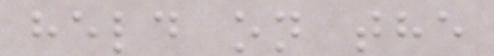held on the
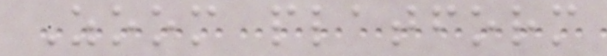Zoom platform
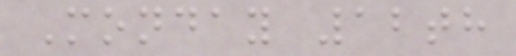Monday 12th
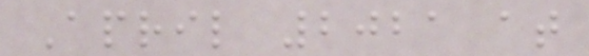April 2021 at
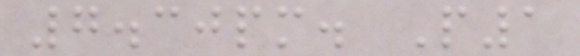7.30pm. P1
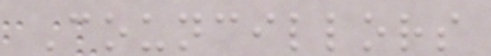Councillors
